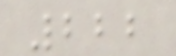222
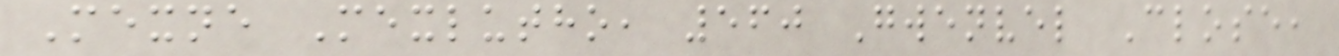Mexne Mexlutho, 560 Gwenvel Close,
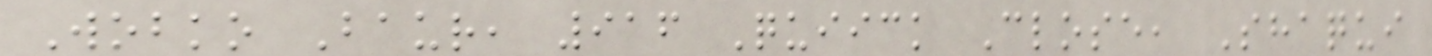Wobko Baur, 916 Quiick Close, Shaqui
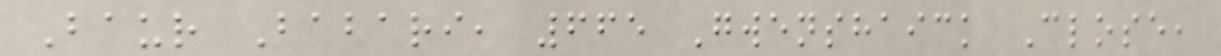Baur Babari, 665 Gwenshaick Close,
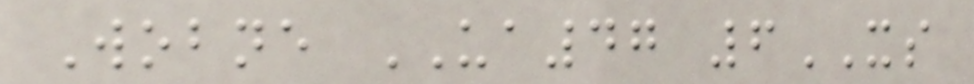Wobne UA47 6XS
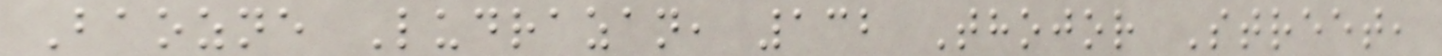Baozne Ludrazan, 132 Thojor Street,
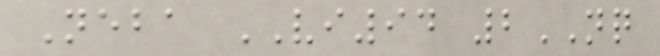Neba VI94 2NQ
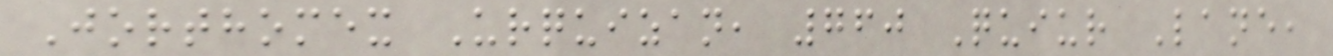Jorthomex Urquizan, 760 Quiur Lane,
